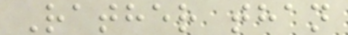Rather than
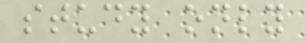study only
